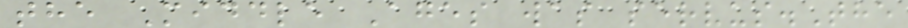the Middle Ages was servus.The
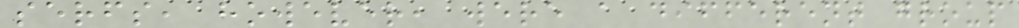serfs, however, were a different group
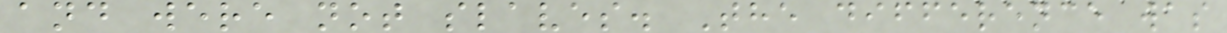and were not slaves. The difference was
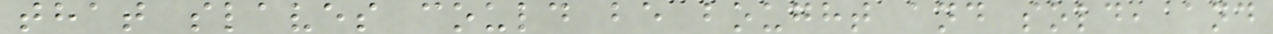that slaves could be bought and sold, and
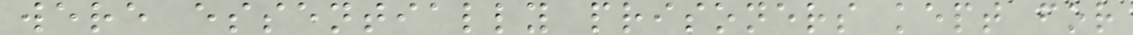were essentially prisoners kept for
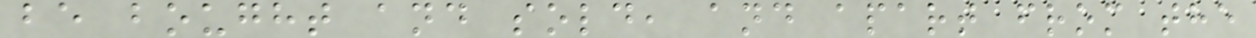be bought and sold, and apart from the
